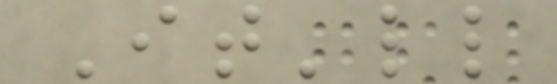It'll
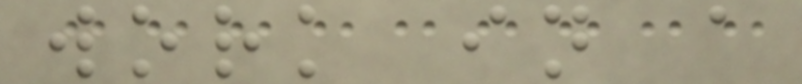work in a
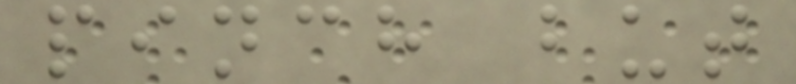pinch but
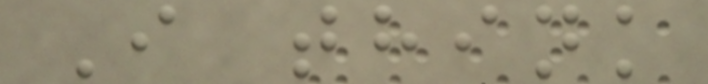I think
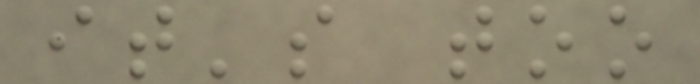it's too
